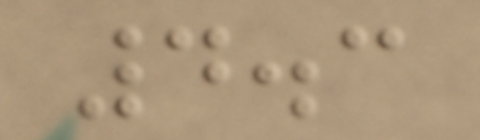4.3
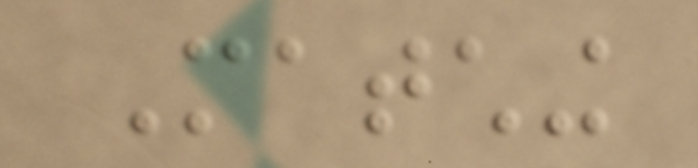Matching
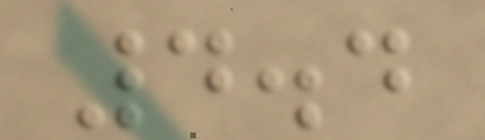4.4
